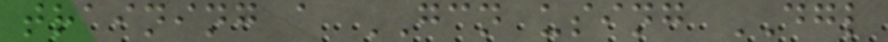training a GCN using DGL
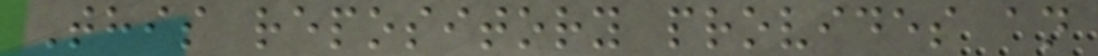This repository provides an
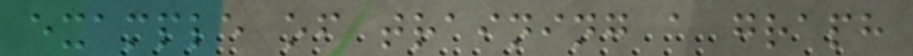example of training a graph
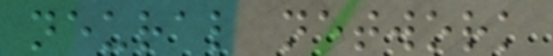neural network
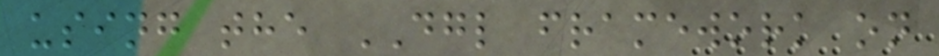using the DGL framework on
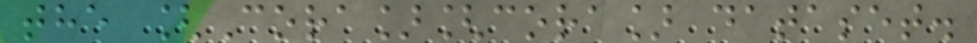the [Cora][cora] dataset.
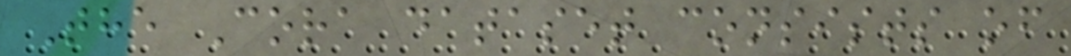The Cora dataset consists of
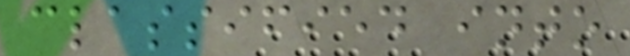classified into
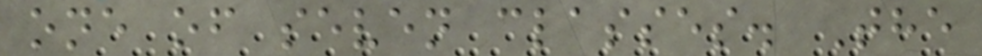one of seven classes. The
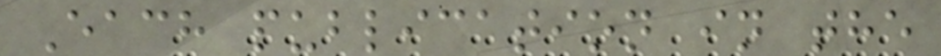Each publication in the
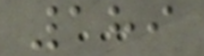189
